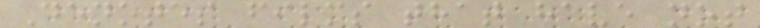Denotes films that have not
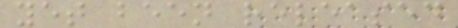yet been released
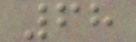68
